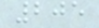205
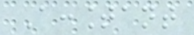Accountant
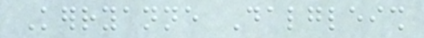Kerryanne Dalgleish
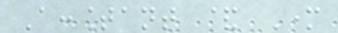Accountant & Mother
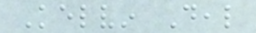Kelvin Deal
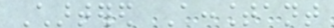Chartered Accountant
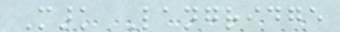Mark Langridge
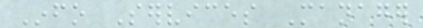Info Services Manager
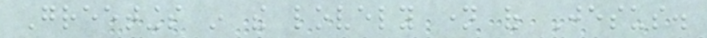Greetings in the lovely name of Jesus.
